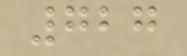727
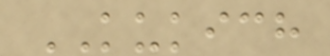KUKICH
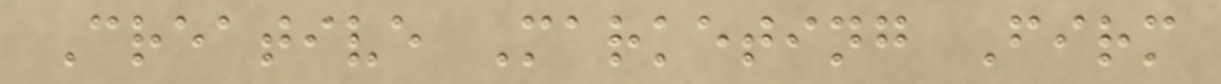Creative Marketing Firm
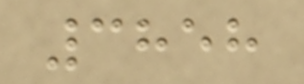3858
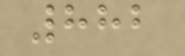882
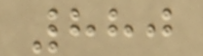880
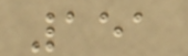151
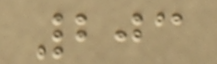203
